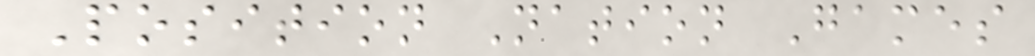Position Nation Games
